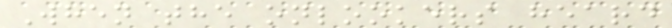When the onlookers heard
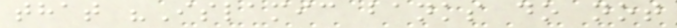that "Islamic banks do not
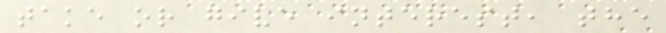take or give interest, the
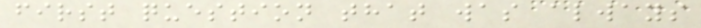first question that was always
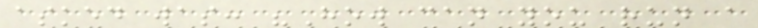asked was: "How can you run a
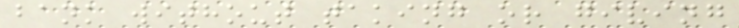bank without taking or giving
